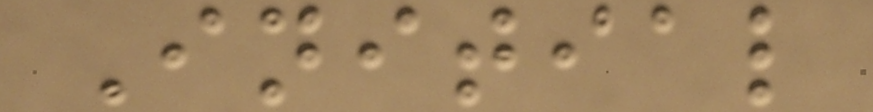Initial
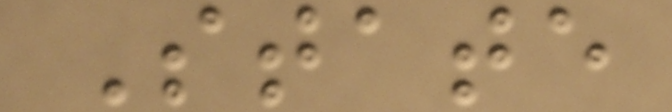State
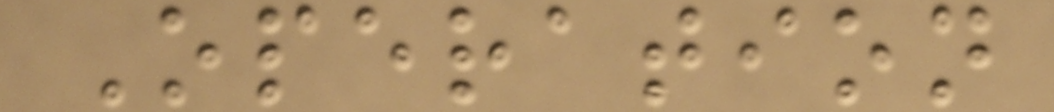Operation
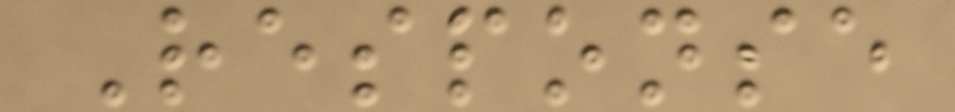Response
